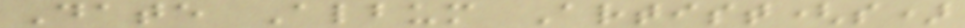Date Album Artist(s)
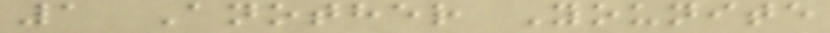1 Another Younite
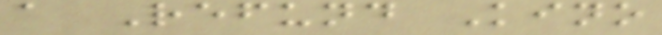a Refund Kino
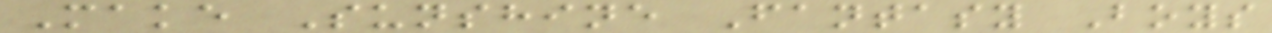Make Sunshine Fantasy Boys
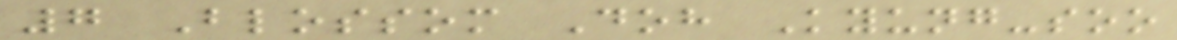7 Blossom Doh Kyung-soo
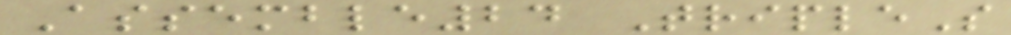Assemble24 TripleS
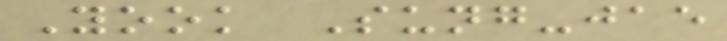Yook Sung-jae
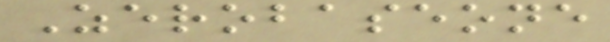Zerobaseone
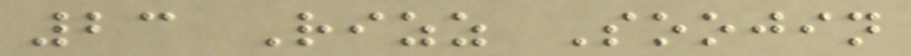23 Rizz Soojin
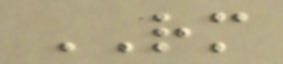RM
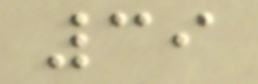39
